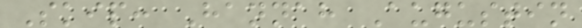Skip: Hannah Augustin
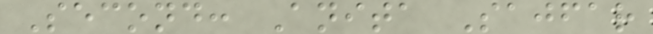Second: Anita Sajfar
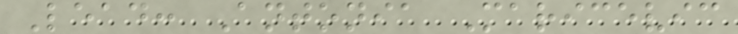Lead: Antonia Maricevic
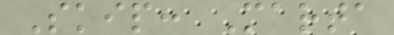Skip: Marta
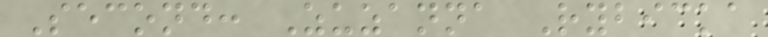Second: Zuzanna Rybicka
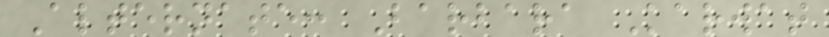Alternate: Barbara Karwat
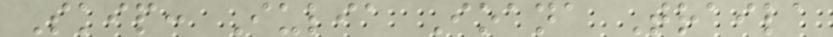Skip: Iulia Ioana Traila
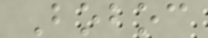Boboc
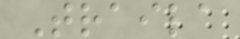Traila
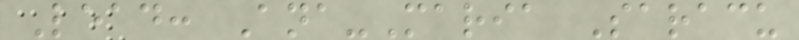Lead: Ana-Maria Saracu
